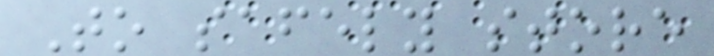To safely store
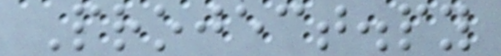Project.py
